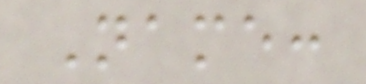Name:
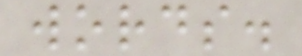words.
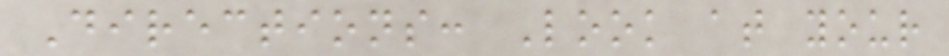Directions: Look at your
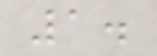1.
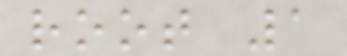root 1
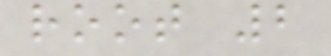root 2
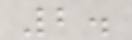2.
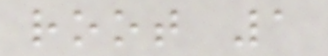root 1
